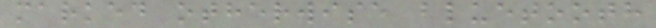marked otherwise bluetooth
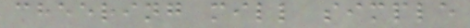cheering mill simple
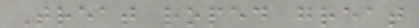Treat roped great
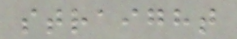straight
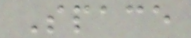Space
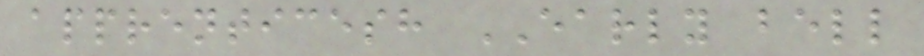apprenticesh EARLY bell
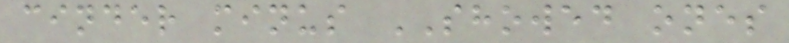cinder minus SHOWED ones
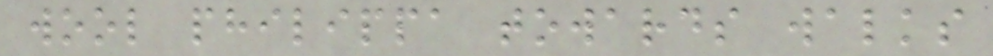wool philippa towards walks
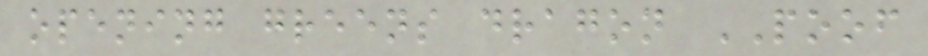opening greens dragon POOF
